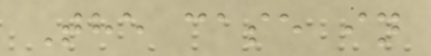The case in
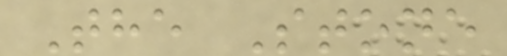The Stone
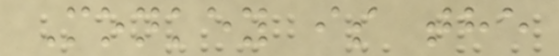Monkey is the
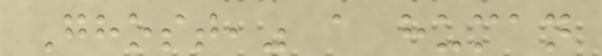Ghost," a human
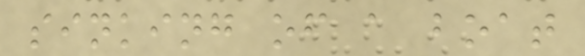sinking of a boat
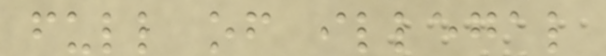full of illegal
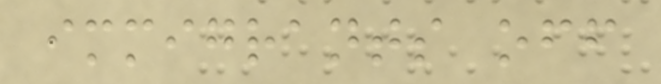immigrants off
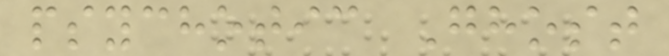psychotic Ghost
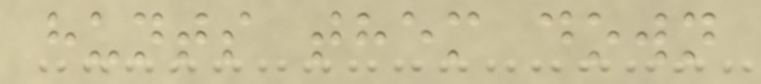hunts them down
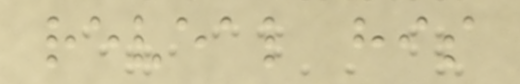reveal his
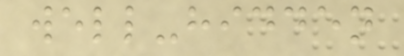well-hidden
